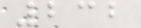232
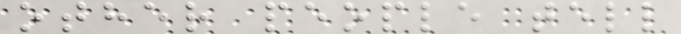other people tell
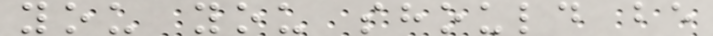you you should be
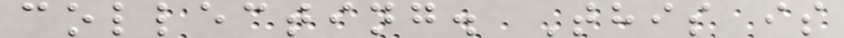collecting. This is
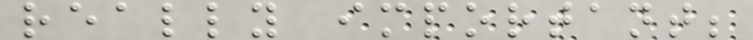really important;
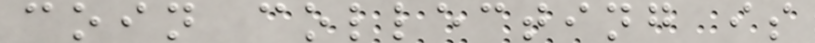coin collecting is
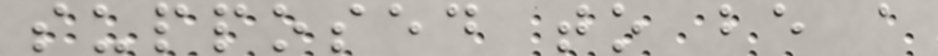supposed to be a
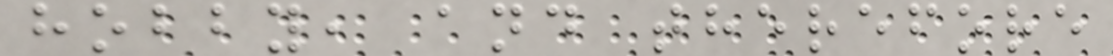hobby, and therefore
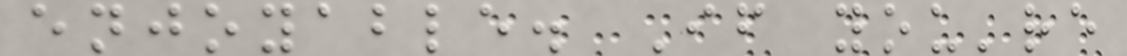enjoyable. If you're
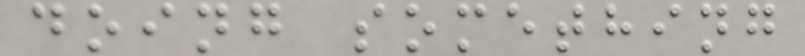doing something
